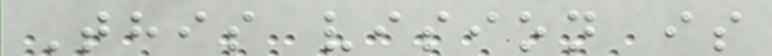This vision is
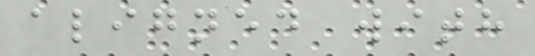aligned with
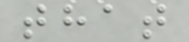that
